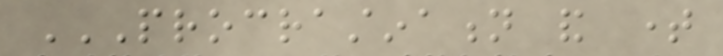PROCRASTINATION AND TIME
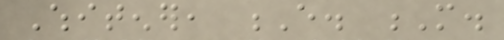Whitener, E. M.
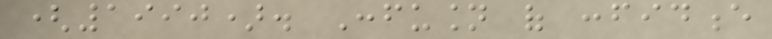(1990). Confusion of confidence
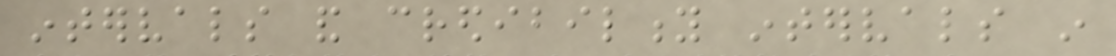intervals and credibility intervals in
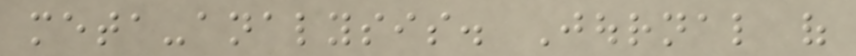meta-analysis. Journal of
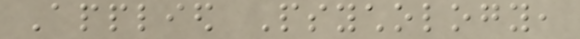Applied Psychology,
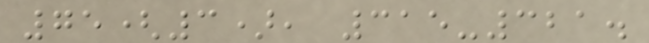75(3), 315-321.
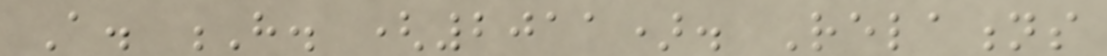A. H. (2011). Relations
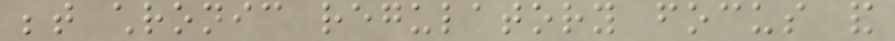between chronic regulatory focus and
